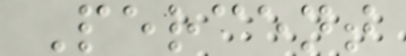Percent
